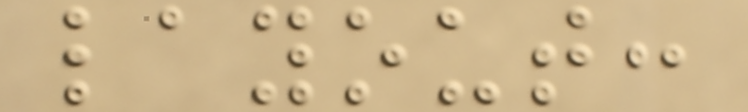layout:
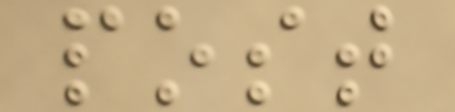post
